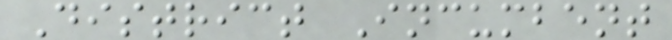District Incumbent
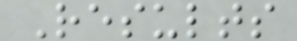Results
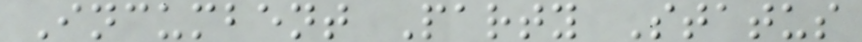Incumbent Party Status
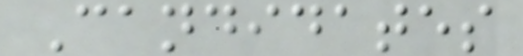Candidates
